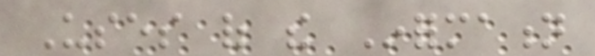Uses of the Information
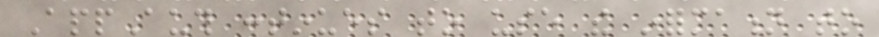AppAuth continues to use the information to
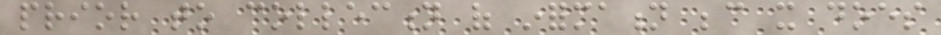prior to collection of information because it does
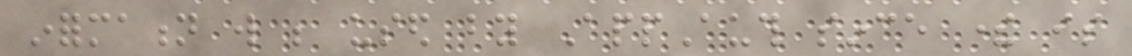information will be used by AppAuth since there is
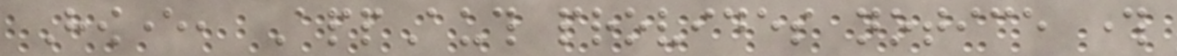However, AppAuth provides notice through
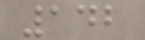142
